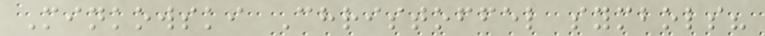Minkowski Christoffel symbols?
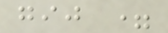gij =
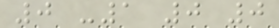0 -1 0 0
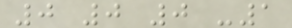0 0 0 -1
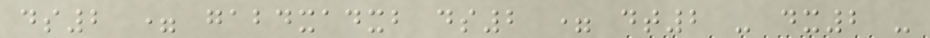ds2 = gabdxadxb ds2 = dt2 - dx2 -
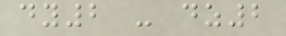dy2 - dz2
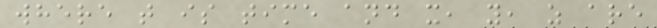where t is time and x, y, z are
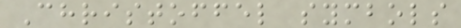Christoffel symbols
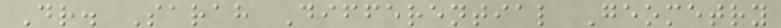Dr. Sarah Differential Geometry
